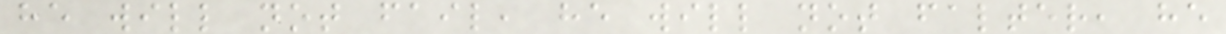he will not fail, he will not falter, he
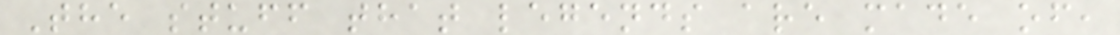The stuff that legends are made of,
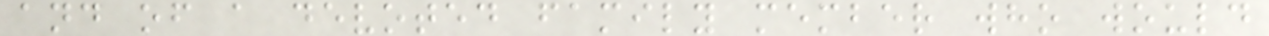and of a devoted family member who would
